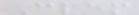Clem
